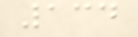134
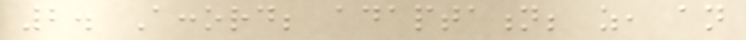2. Accord; adaptation; as, an
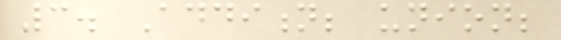3. Addition; union;
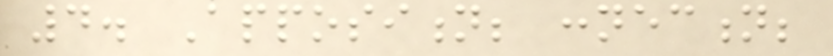4. Apposition; connection;
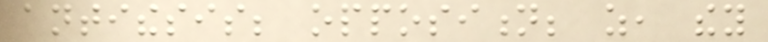antithesis; opposition; as, they
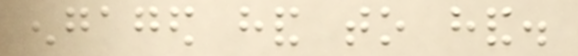engaged hand to hand.
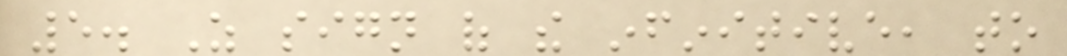5. As sign of the infinitive, to
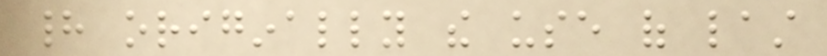had originally the use of last
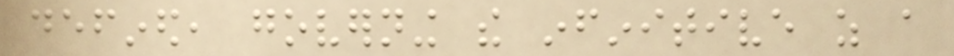defined, governing the infinitive as a
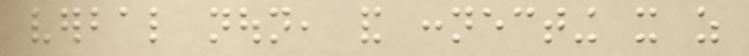verbal noun, and connecting it as
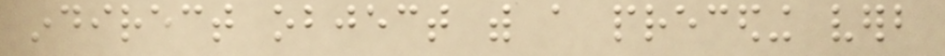indirect object with a preceding verb
